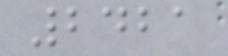2421
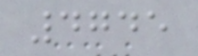4745
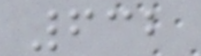632
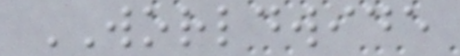WORLDWIDE
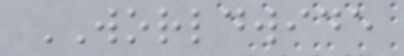WORLDWIDE
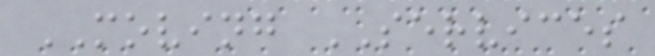MOVING SERVICES
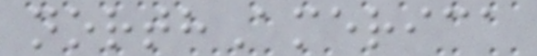northAmerica
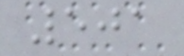501
